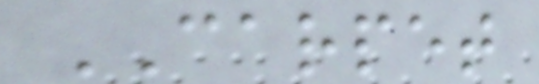CARPET
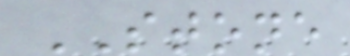STONE
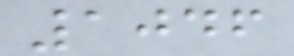1046
